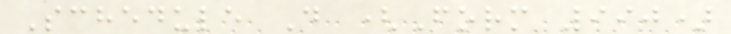Schedule D (Form 990)
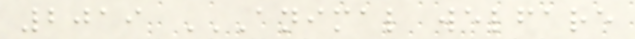2019 ANIMAL WELFARE
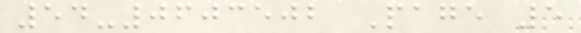54-0603502 Page 5
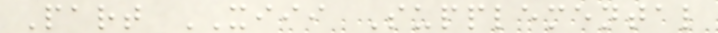Part XIII Supplemental
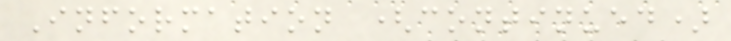Information (continued)
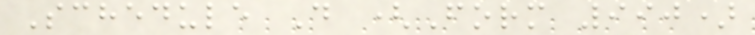Schedule D (Form 990)
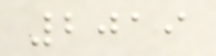2019
